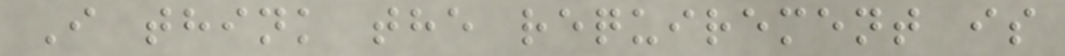I think the requirement is
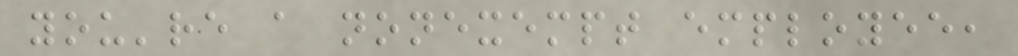you're a nonexempt employee,
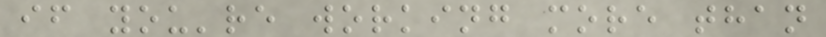if you're working more than
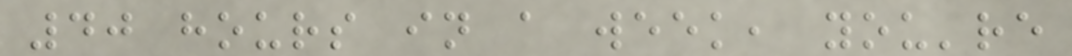40 hours in a week, you're
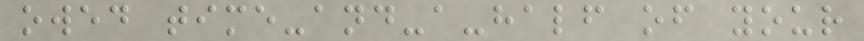owed time-and-a-half of your
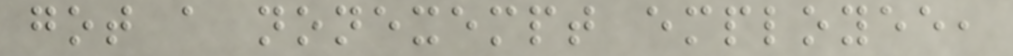got a nonexempt employee,
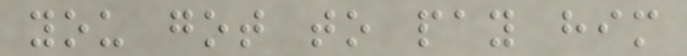you got to pay him
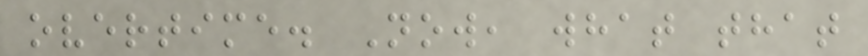overtime. Now, what that
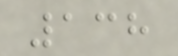138
